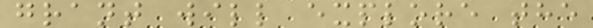grant will explore the
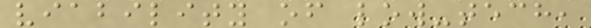viability of low-tech,
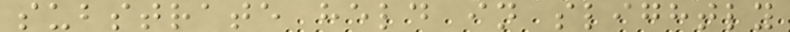substrate held in slightly
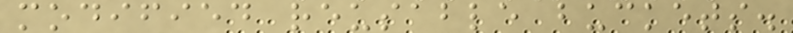modified reusable buckets.
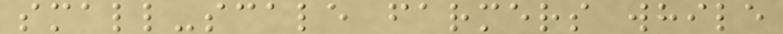small-scale farmers while
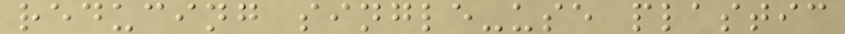reducing single-use plastic
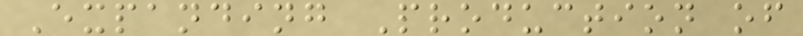Expanding Production of
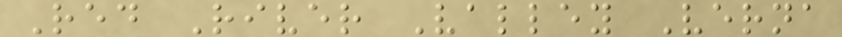Red River Valley Verna
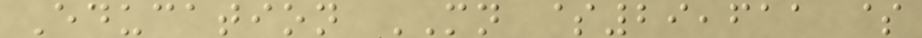Education MN $29,611 $
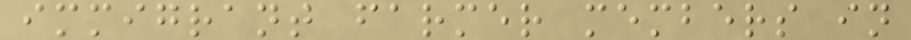immigrant farmer members in
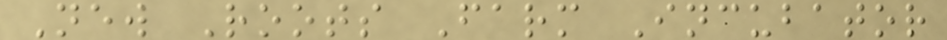New Roots Farm Incubator
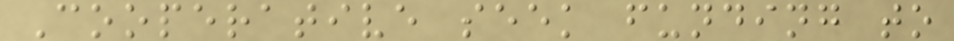Cooperative seek funding to
